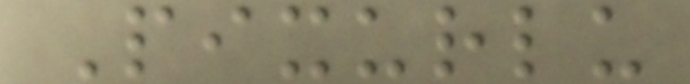Pixurlu
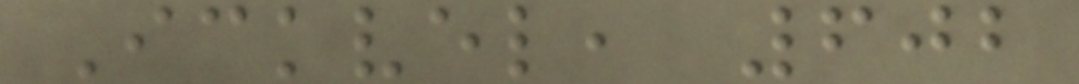Ickvel, 602
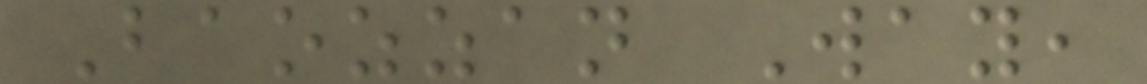Baozzan Way,
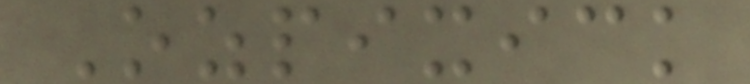Ozpixick
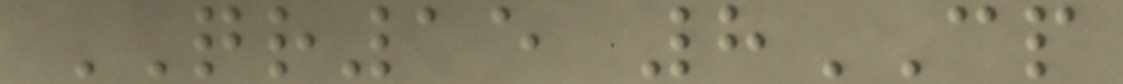QR15 8CP
